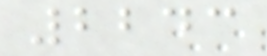2243
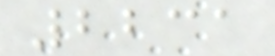2231
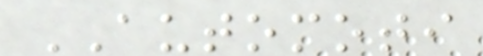AUTOMOTI
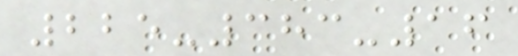225-383-16
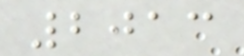2013
